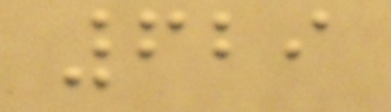629
